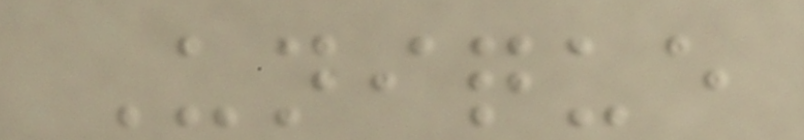Unique
